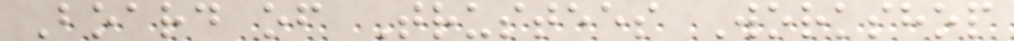Board of Trustees Workshop
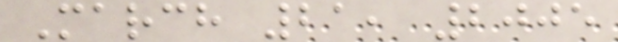March 21, 2005
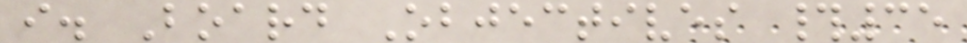i. Board Objectives #35
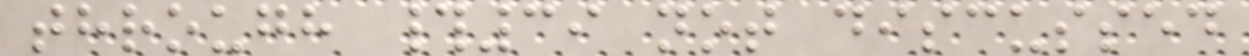through #39 not discussed
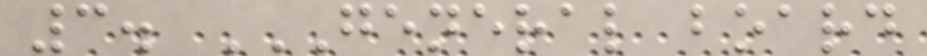3. GENERAL BOARD
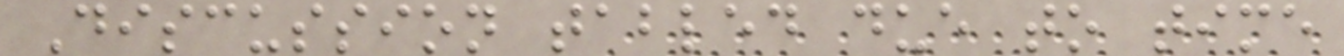Discussion tabled due to time
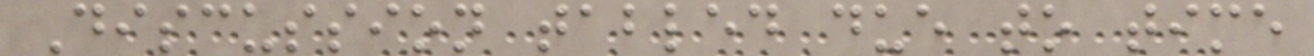Discussion tabled due to time
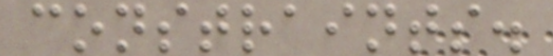constraints.
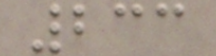233
